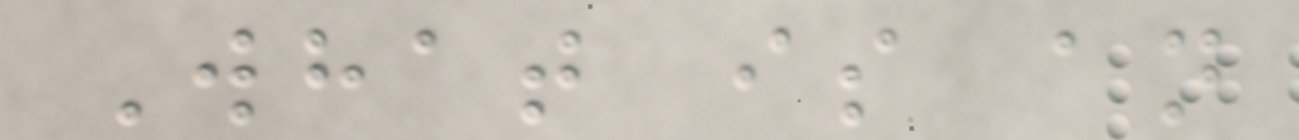What is an
